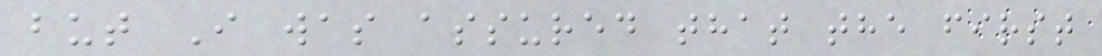but I was assured that the first
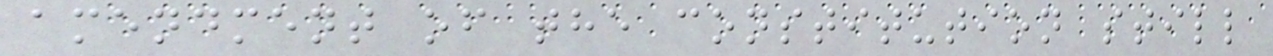amendment of the constitution still
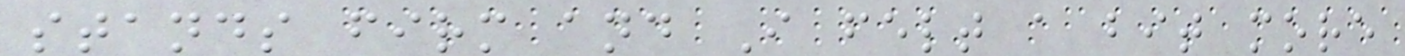stands firm and I felt a bit more
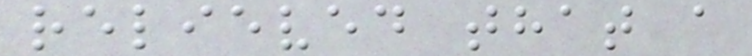relieved that a
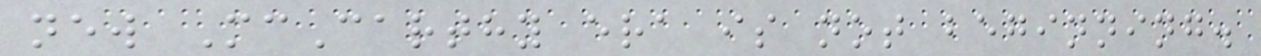new McCarthy era is not beginning.
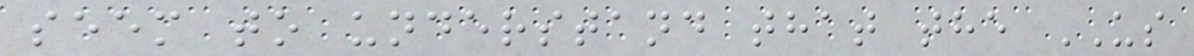seem to understand that the US
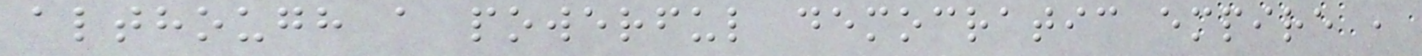although a powerful democratic empire ,
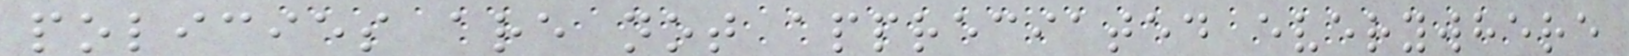policies are not appreciated everywhere
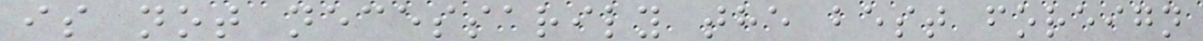is not necessarily the best foreign
